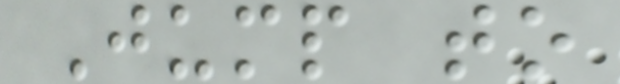Jump to
